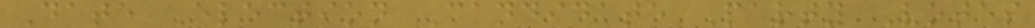Date Election Candidate Party Votes
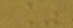%
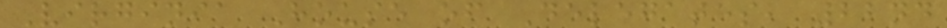Virginia House of Delegates, 22nd
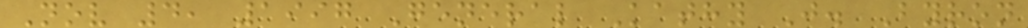Nov 4, 1997 General Kathy J. Byron
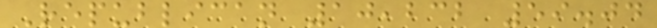Republican 10,232 59.04
